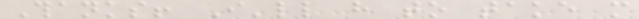Thanks! I'll have to take more
